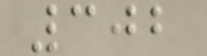302
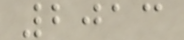2013
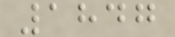1847
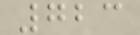723
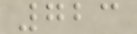723
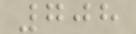708
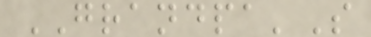GRANDPA'S
